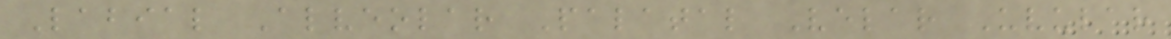Labial Alveolar Palatal Velar Uvular
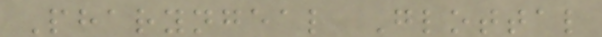Pharyngeal Glottal
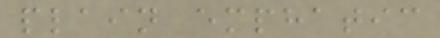plain emphatic
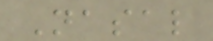Nasal
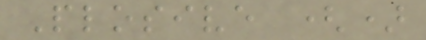Plosive ()
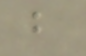b
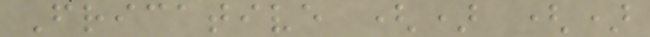Fricative () ()
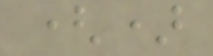()
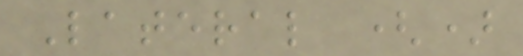Lateral ()
